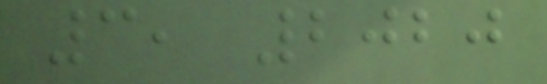3, 2020
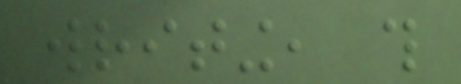writing, this
